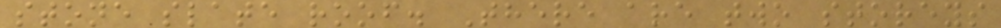stone slate roof. There are two storeys
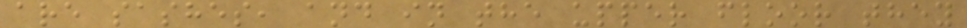are sashes, and in the upper floor they
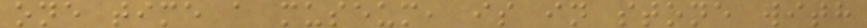one time a museum, is in stone with
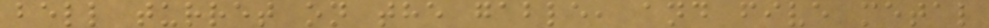bell turret on the gable, and five metal
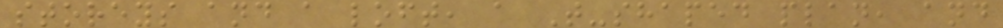storeys and a loft, a T-shaped plan, and
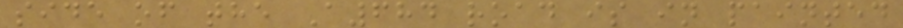side of the A684 road is in painted
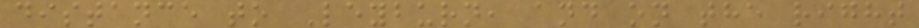distance to Leyburn, and on the right
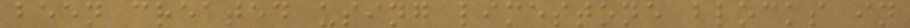been created using limestone blocks in
